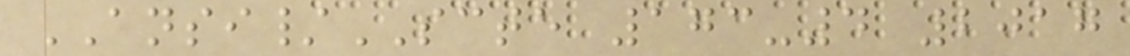ANSI/SCTE 173-4 2017
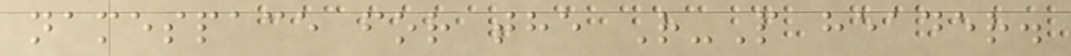namespace for the R-P header.
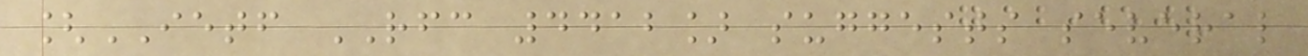[IETF RFC 4412] suggests several
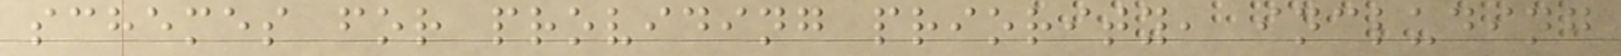schemes for providing priority, including
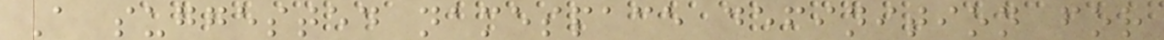A suggested namespace definition for
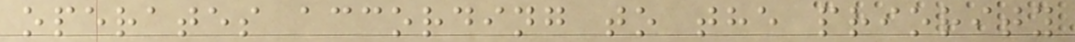operates according to the priority
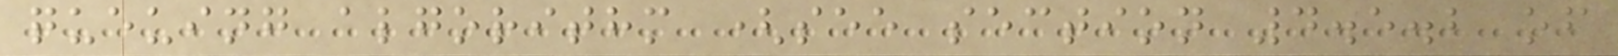queuing algorithm (see section 4.5.2 of
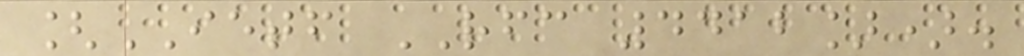[IETF RFC 4412]).
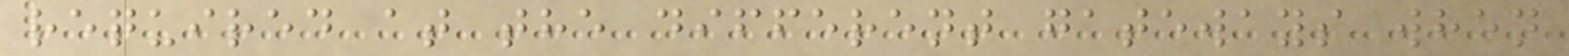required at the different gateways when
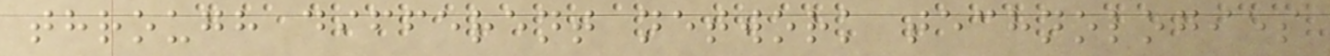through different network technologies
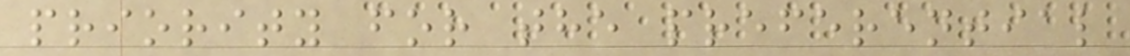priority for the preferential
